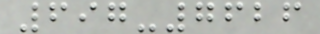697-7626
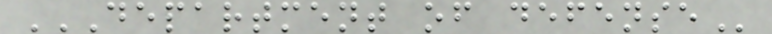DEPARTMENT OF DEFENSE
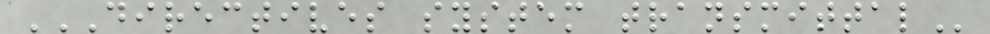DIRECTIVES SYSTEM TRANSMITTAL
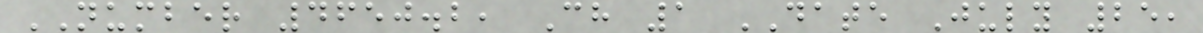NUMBER 4650.2, Ch 1 DATE July 25,
